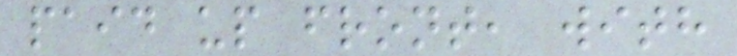paid up front, with
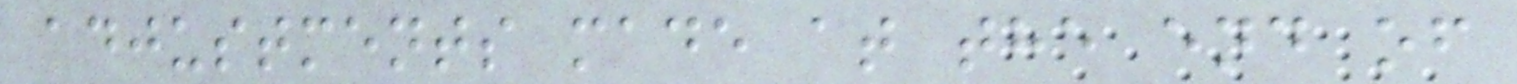adjustments made at the end of
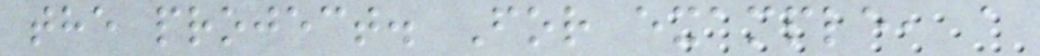the project. For example, a
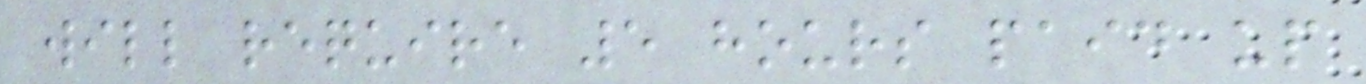will require 5 hours paid up
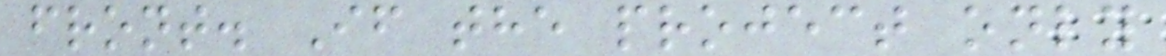front. If the project only
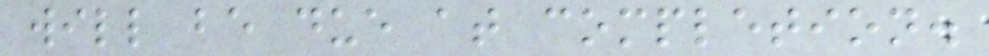will be due at completion.
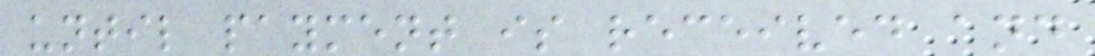until payment is received and
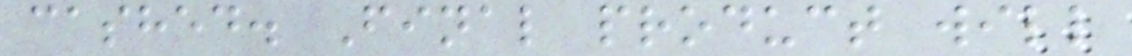cashed. Final product will
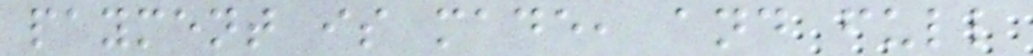payment is made, and full
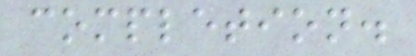completion.
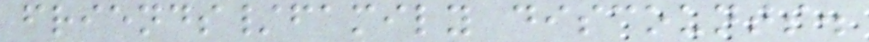friends/family discounts.
